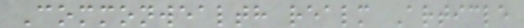Commonwealth realm Article
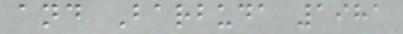and Barbuda 1981
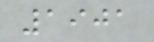1901
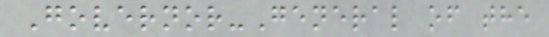Governor-General of the
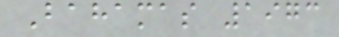Bahamas 1973
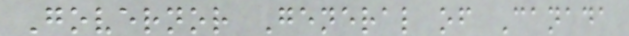Governor General of Canada
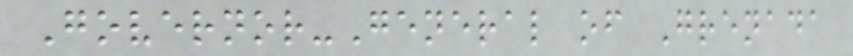Governor-General of Grenada
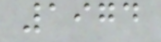1974
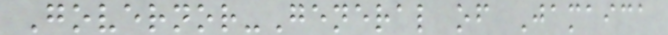Governor-General of Jamaica
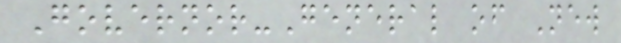Governor-General of New
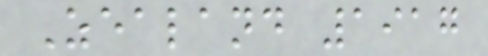Zealand 1917
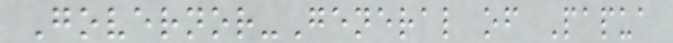Governor-General of Papua
